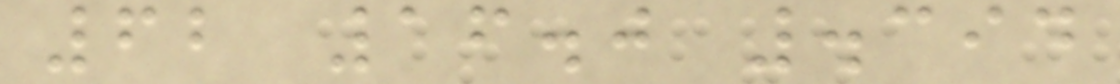62 16.0 .394
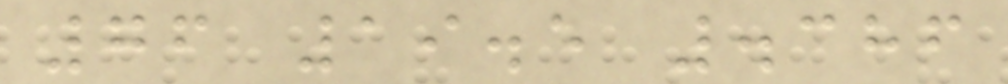76 19.5 .386
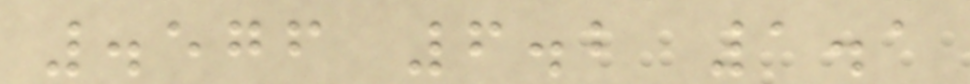.576 6.2 1.1
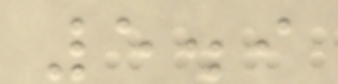5.9
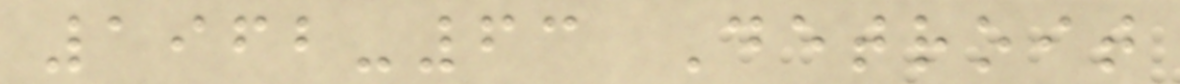1962-63 Detroit
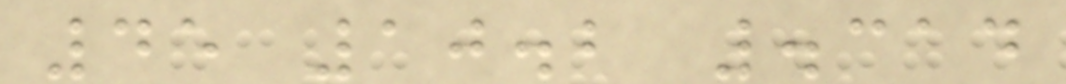45 10.2 .314
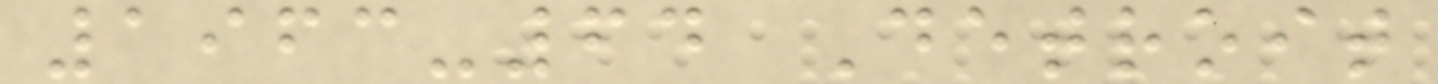1963-64 Detroit
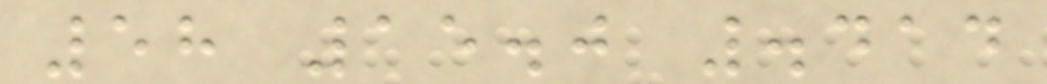58 15.0 .414
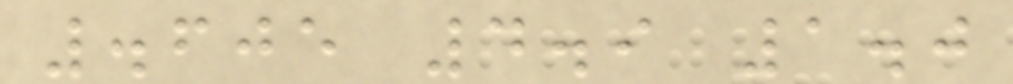.605 4.9 1.0
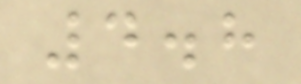4.8
